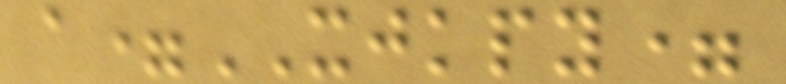a=XJKPY=
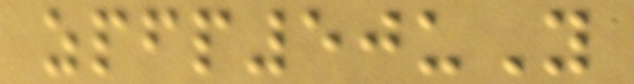zpfp50uY
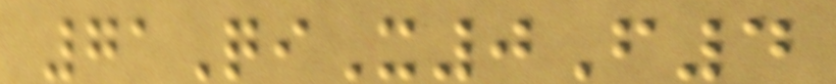71QiX0F4
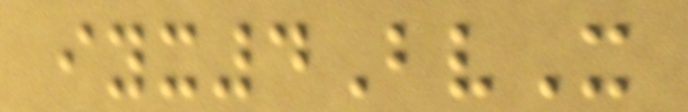iyx4BvX
